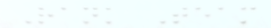Rank Team
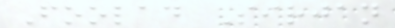Foolad Sirjan
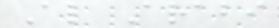Al Arabi
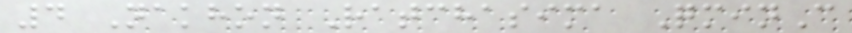4 Nakhon Ratchasima QminC
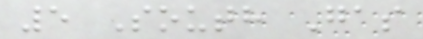5 South Gas
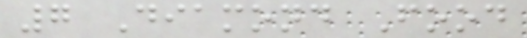7 Diamond Food
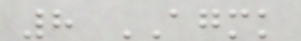8 AGMK
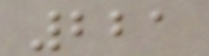221
